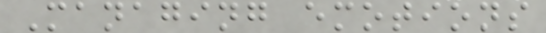Managing emotions
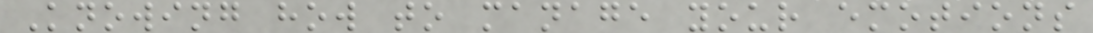Knowing how to manage your emotions
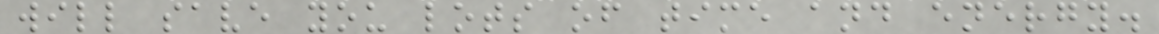will save you lots of time and energy.
